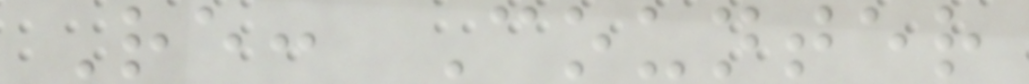Re: Counter
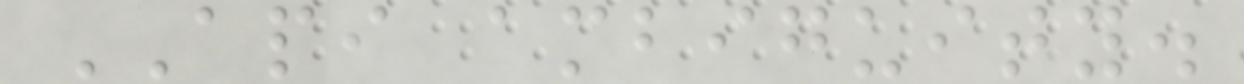API ambiguity.
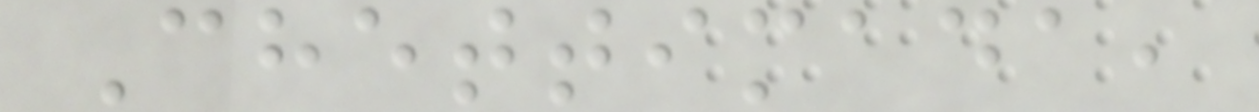Chettimada,
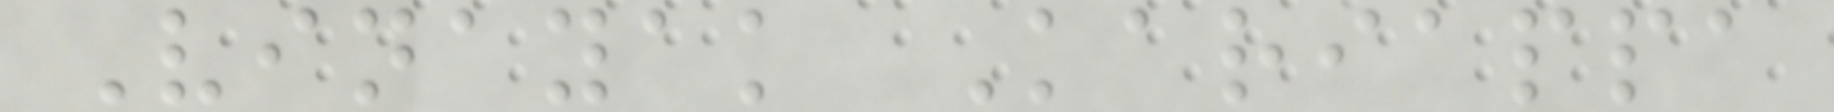Vinayak Kariappa
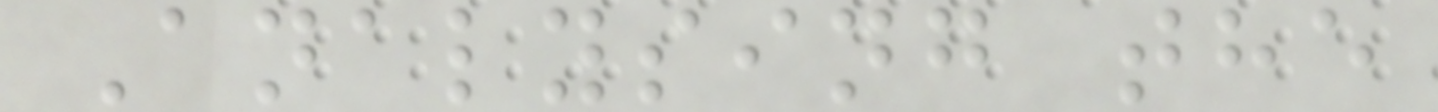Analysing the
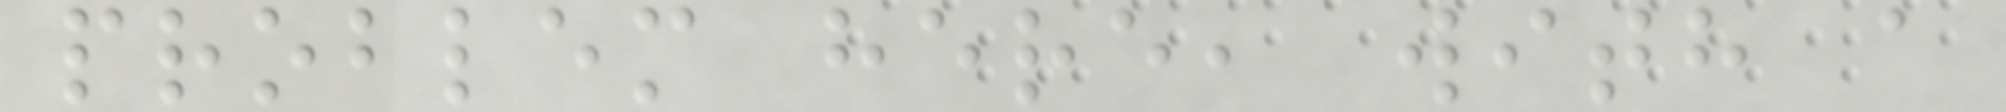problem here, with a
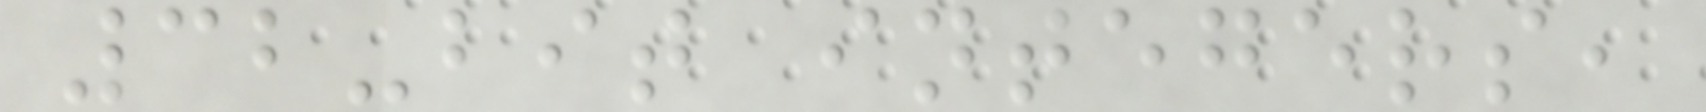32-bit integers,
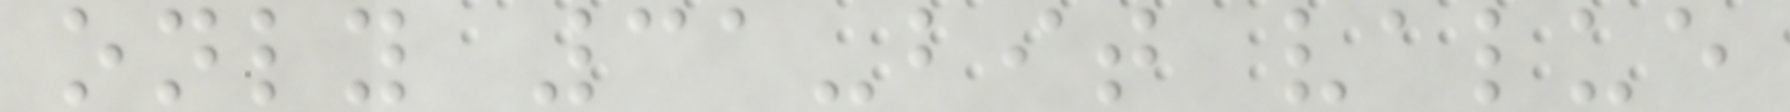only 31-bit value
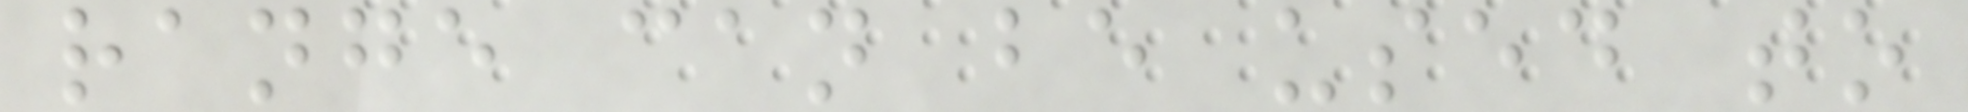range can be used to
